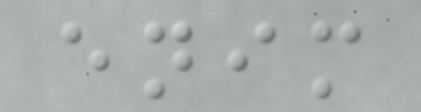enim
